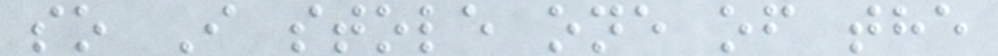so I stole one of the
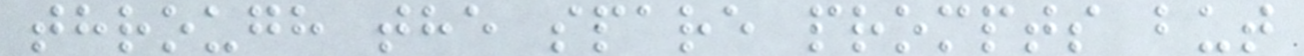through the spare prompts but
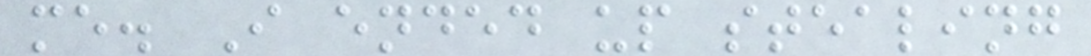me. I ended up stealing
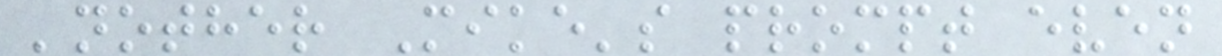'nother Mike's prompt even
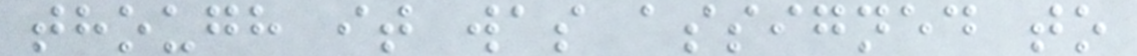though it was assigned to
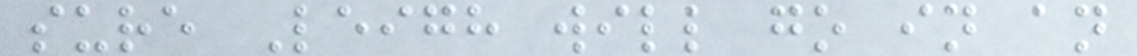sure Leigh will go in an
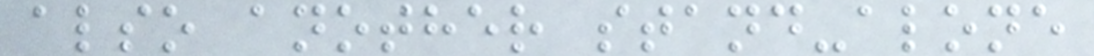also another stand-alone
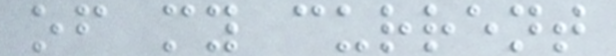of my current
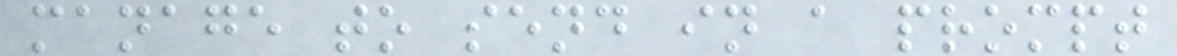manage to send in a prompt
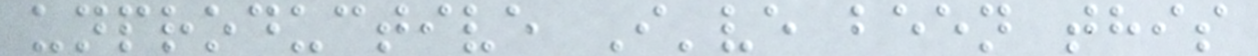unproductive I've been this
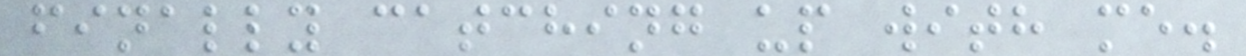finally catching up with me.
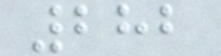282
